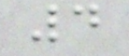4
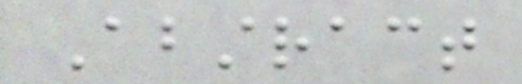Abstract
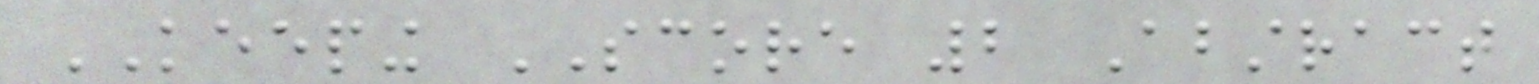KEEPING SCORE 2 Abstract
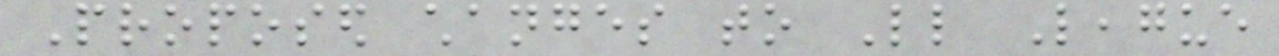Proposed changes to Little League
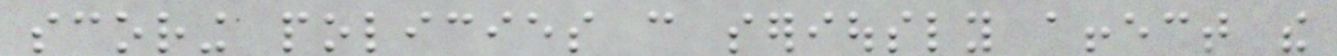scoring policies can seriously affect the
